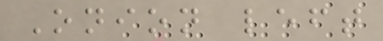Onion left
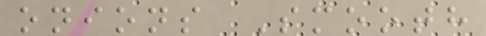onions Smooth
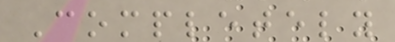Completely
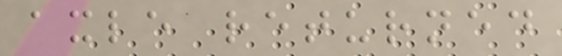axle returned
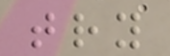try
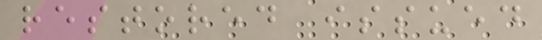restored issued
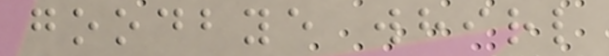goodbye whirl
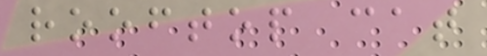rooftop cat
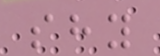shy
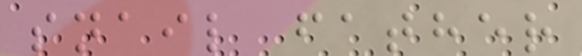snail father
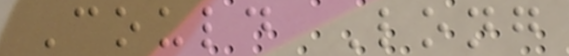Could Long
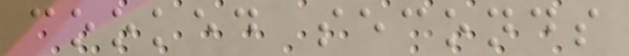cooked seconds
